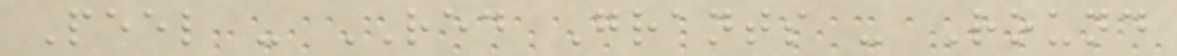Peel - RED Grants - Round
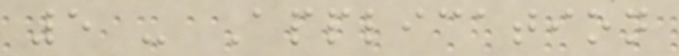5 - Application
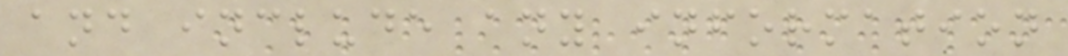and include any information
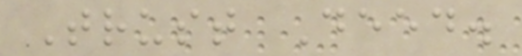Trust Deed.
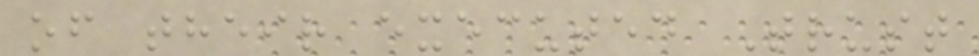of their executed Trust
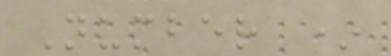Number *
